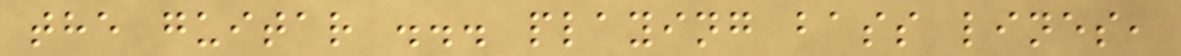the guitar ... playing bass lines,
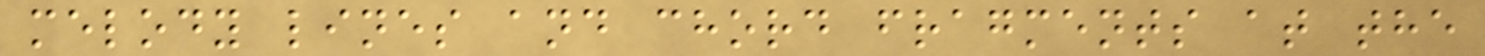melody lines and chord fragments at the
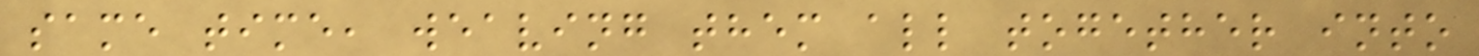same time, weaving them all together into
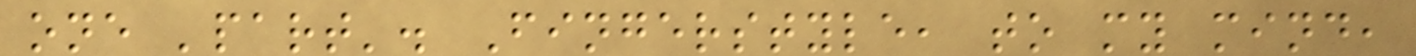one 'part'. Fingerstyle, to my mind,
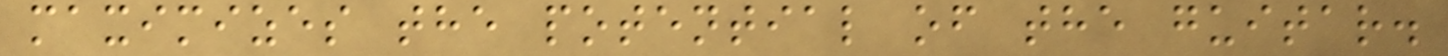maximizes the potential of the guitar.
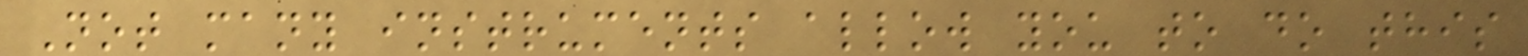Not many instruments allow you to do this
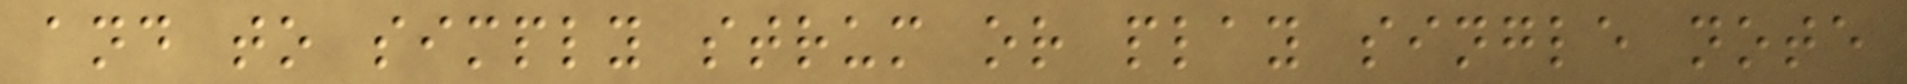and to simply strum or play single note
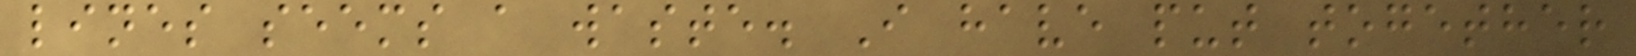lines seems a waste. I have put together
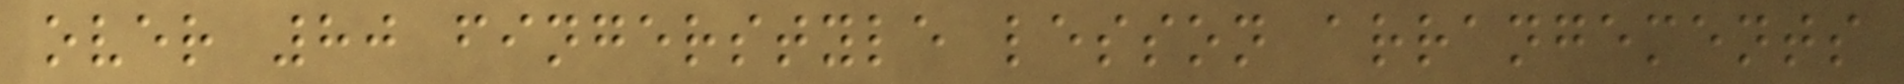over 80 fingerstyle lesson arrangements
